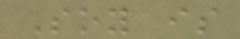Soy is
